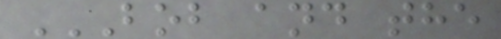BOB AND THE
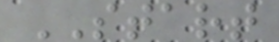START
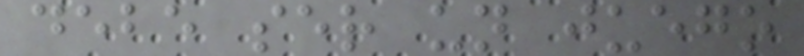debe ser un juego
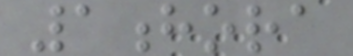1hora
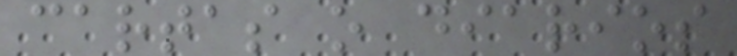cartas o diarios
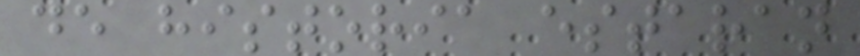de historia estaran
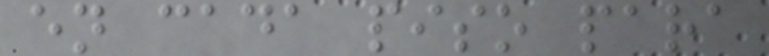en cada piso para
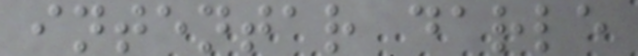intentar darle
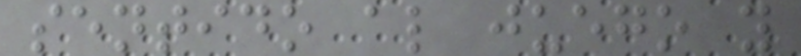sentido al juego y
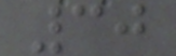30
